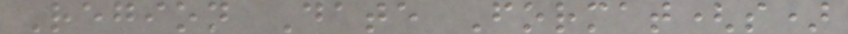Region Date Format(s)
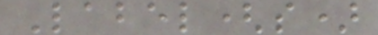Label(s)
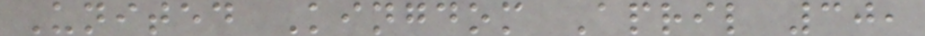United Kingdom April 30,
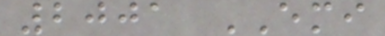2001 EMI
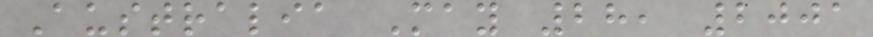Australia May 28, 2001
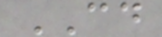CD
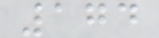174
